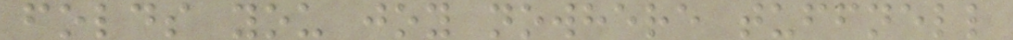folds you joy nowhere tuffnell
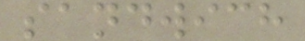sandwich
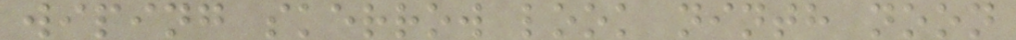wiping skerrow look ninth noon
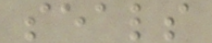seals
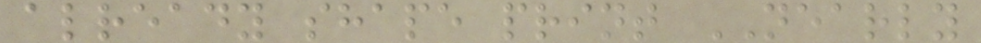already shape print NEARLY
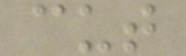cut
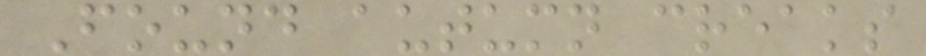Found autumn creaks
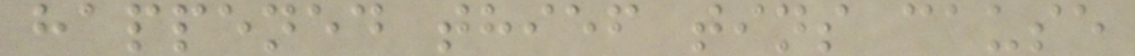happened thief tins cause
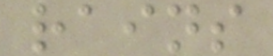rains
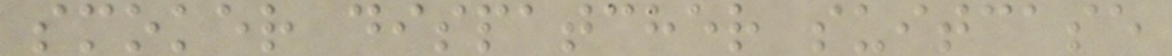smoker dispatcher suitcase
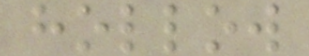hollow
